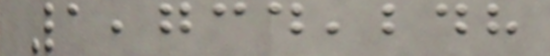1,734,248
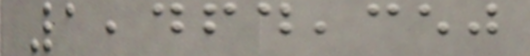1,464,350
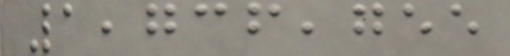1,736,755
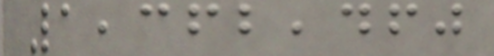1,362,460
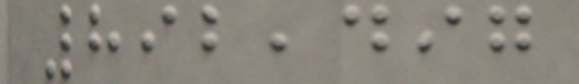892,497
